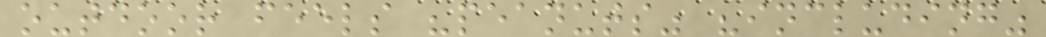outdoor feels "peanuts" "including"
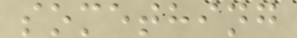something
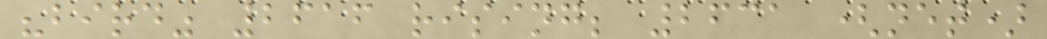"bird" 2616 rising; 2631 (net)
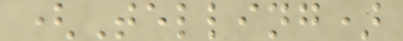(Telling)
